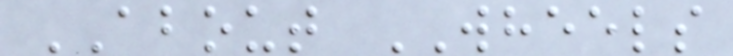ABOUT WHEELS
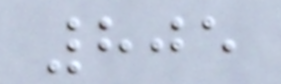805
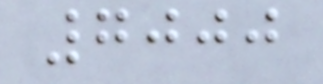7000
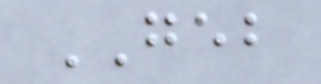GEB
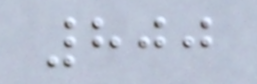800
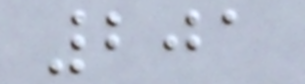201
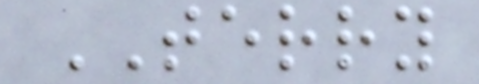TERRY
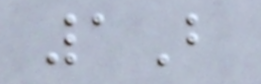1B
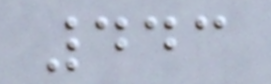443
